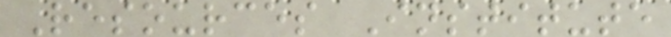Resources Institute
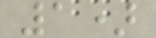1)
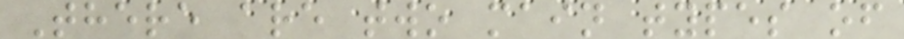There are two main types of
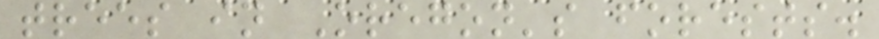trees in Oregon's forests.
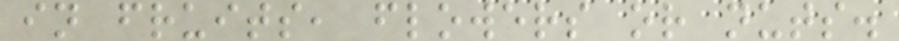in fruits, flowers or nuts.
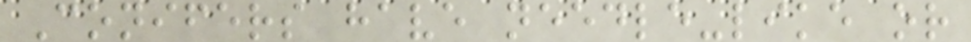Conifers have needle-like or
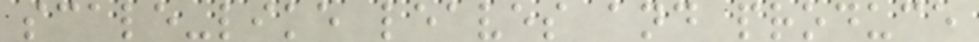scale-like leaves and produce
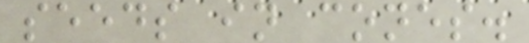seeds in cones.
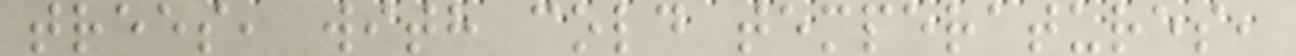trees, with cold temperatures,
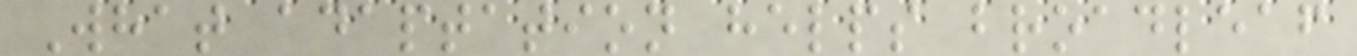What adaptation helps broadleaf
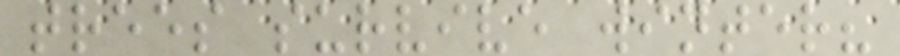trees survive winter?
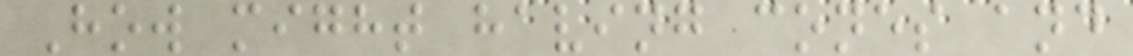How might having cones and
